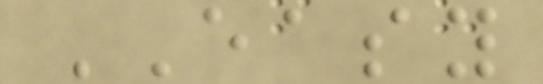EASY
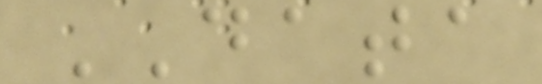DATA
